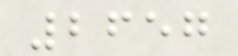2657
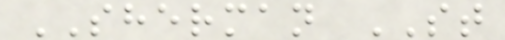SHERMAN ST
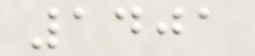1401
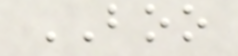BOO
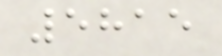5815
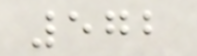572
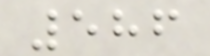586
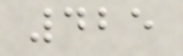425
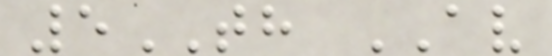5TH AV
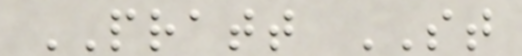PRATT ST
